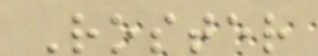Roster
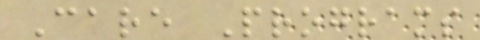Care Programs
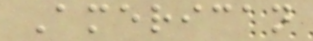American
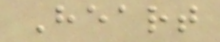Heart
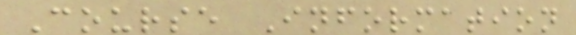Course Information
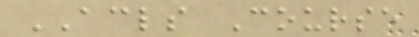ACLS Course
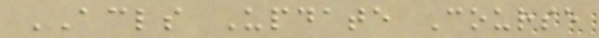ACLS Update Course
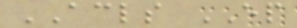ACLS EP
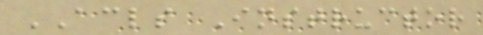ACLS Instructor
